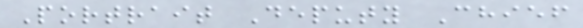Portrait Deputy Chief
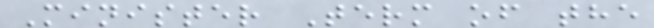Minister Term of the
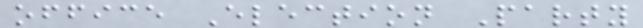office Election Party
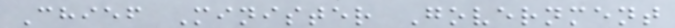Chief Minister Government
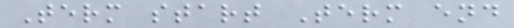Term start Term end
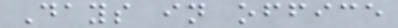Days in office
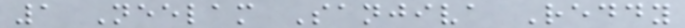1 Neelam Sanjiva Reddy
